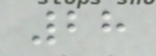28
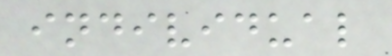individual
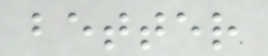better
